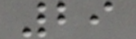29
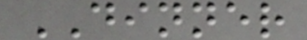DINNER
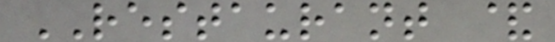RESTAURANT &
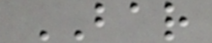BAR
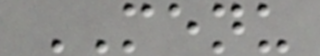MENU
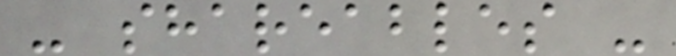- shareables -
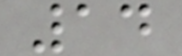14
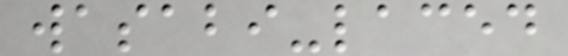wasabi-laced
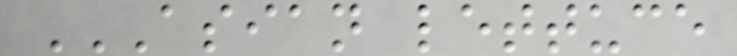ASIAN LETTUCE
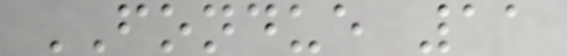FONDUE 11
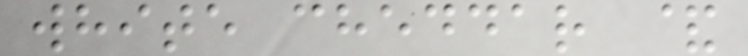white cheddar &
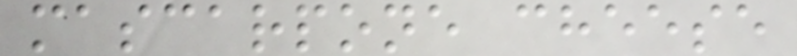mascarpone cheese
